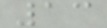13
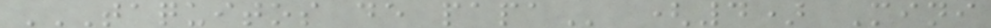TAQUITOS DE PAPA (4) Mini
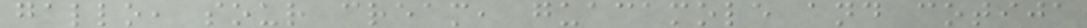gallo, sour cream, guacamole and cotija
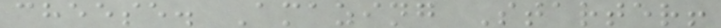cheese. Amazing Starter!
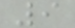9
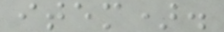item).
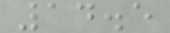14.5
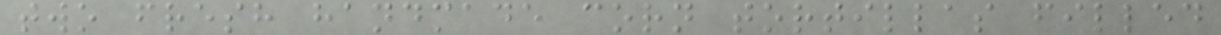two fresh handmade corn tortillas filled
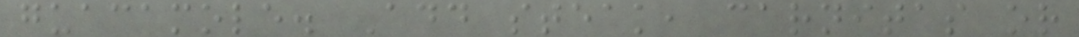guacamole. Add steak, carnitas or
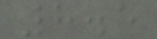8.5
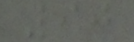90
